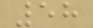58
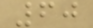60
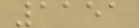1151
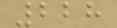228
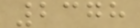2378
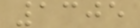1305
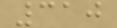310
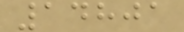14801
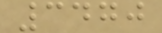3470
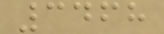3468
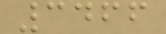3466
